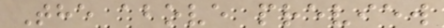The above preview
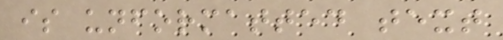is unformatted text
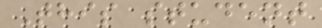This student
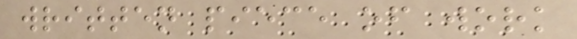written piece of work
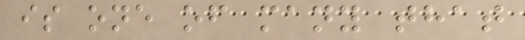is one of many that
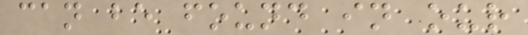can be found in our
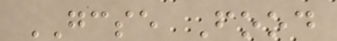GCSE Food
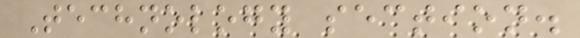Technology section.
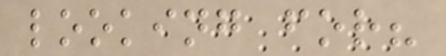looking for?
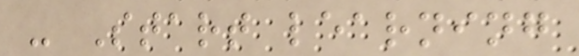- Start learning
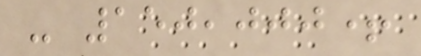- 150,000+
